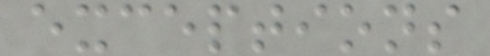exceptions
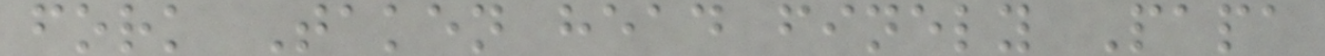fork Taken head finely Papa
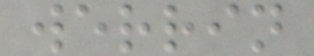werrin
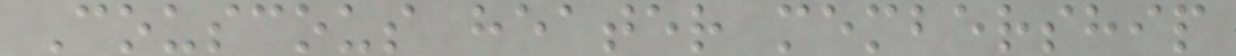Couscous heater membership
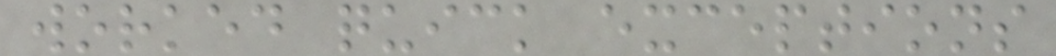worked quick exceptions
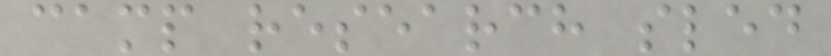camp research sled
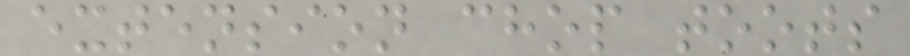extension chop toots
